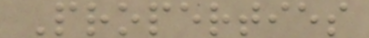Properties
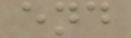end
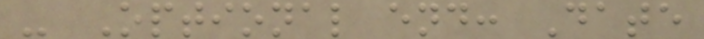- Optional end: Date
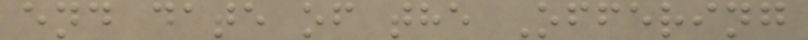end date of the Offering
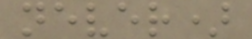never)
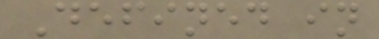Defined in
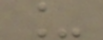_
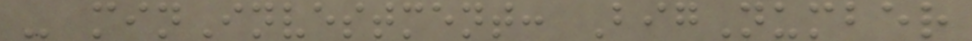- minInvestment: BigNumber
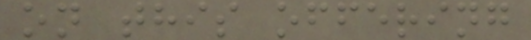on this offering
